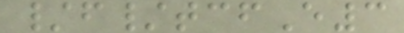/f/tcfE3
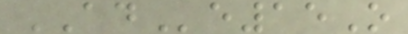ADe15O
